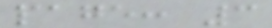page: 3
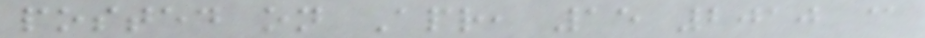posted on Apr, 15 2010 @
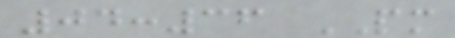04:36 PM
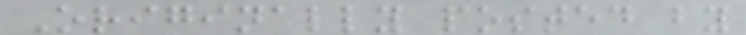Originally posted by
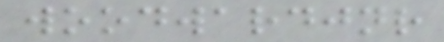woodwardjnr
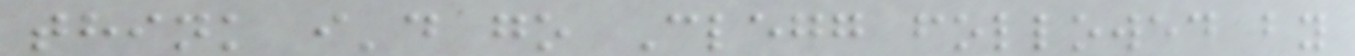think i'd go Clegg followed by
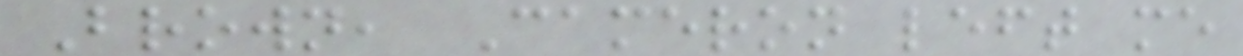Brown, Cameron left me
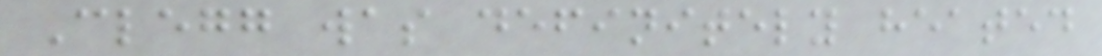Clegg was definitely heated
